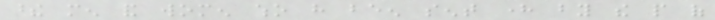these men and women who have been sent here by the people of
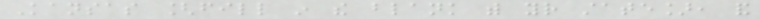Kansas [fill in the blank with your state], and
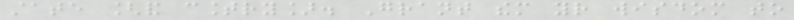state [and country]. Grant them your wisdom to
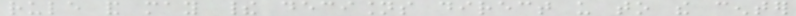rule and may their decisions direct us to the center
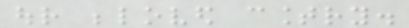our beloved country.
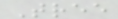Tree
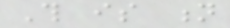This is n
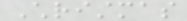Christmas
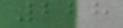228
